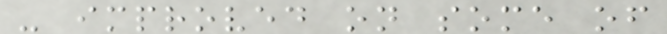- improved on some of
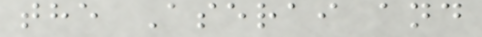the Aserai and
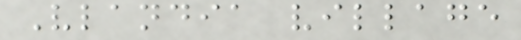Vlandia village
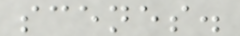scenes.
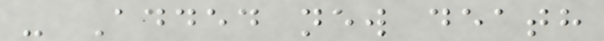- Added new death
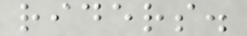riders.
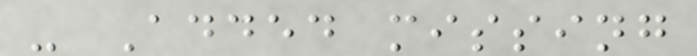- Added missing
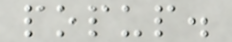popup.
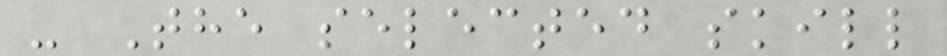- The selected skill
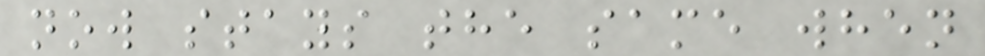now stays the same when
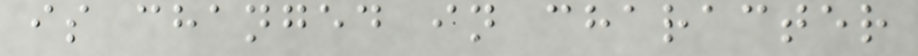is changed in character
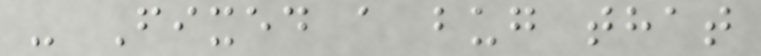- Fixed a bug that
